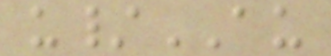u/AU
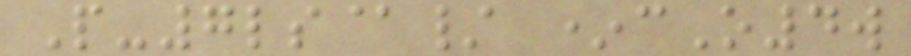P-7ls@/ *cO4w
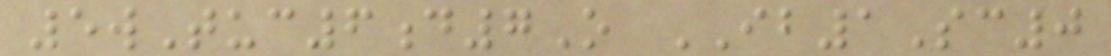5wTuc6d7O IB1Sc0
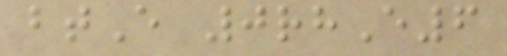btE 0rhE6
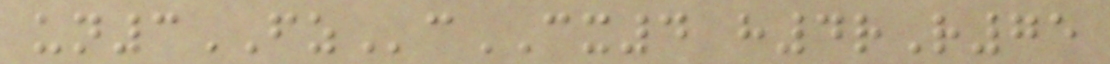un3FZcCX4 h4rR75
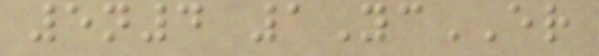5n4 1YcER
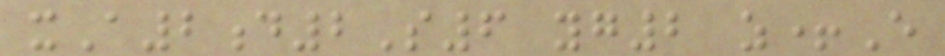xA2d2S6 yg2 z+E
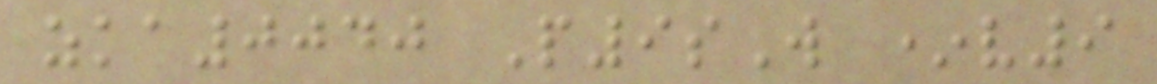zka0040 P9sW *v9
